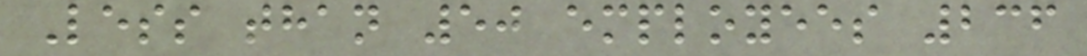Less than 50 employees 236
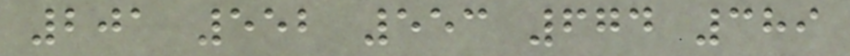201 552 553 674 389
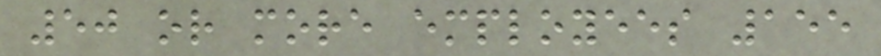50 or more employees 155
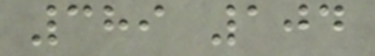389 104
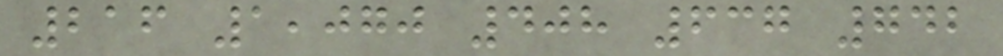216 1,070 408 637 742
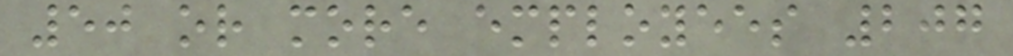50 or more employees 207
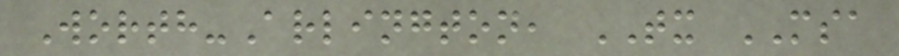Worth-Arlington, TX MSA
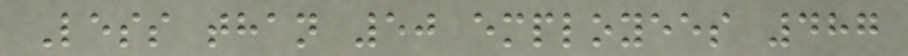Less than 50 employees 487
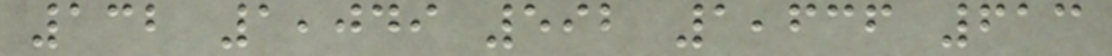132 1,049 592 1,636 613
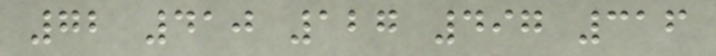72 410 127 497 316
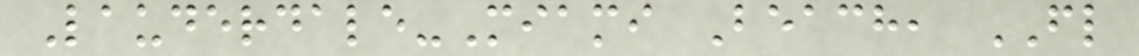Lauderdale-Miami Beach, FL
